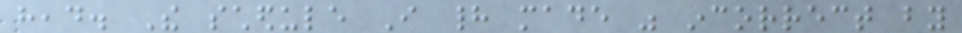head. The schedule I had made was incorrect by
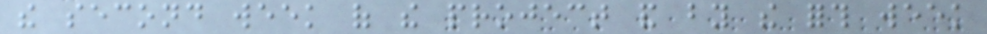the second week of the project and by the forth week
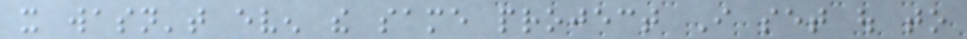it wasn't even the same project I set out to
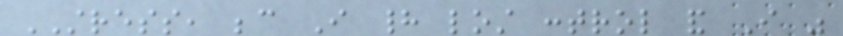STRESS, because I had lost control and I was
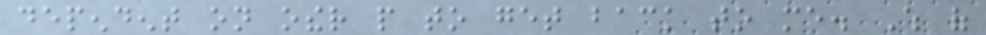dependent on other people to get back to me. Which of
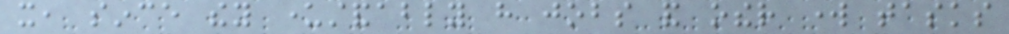it, since they understandably have jobs and other work tasks
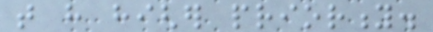that have higher priority.
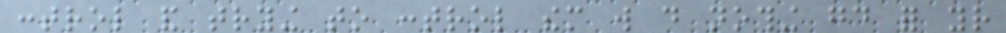control and trying to control them will do nothing good for your
